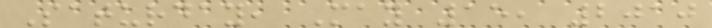Saturday, May 15, 2010
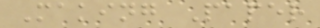Making Paper
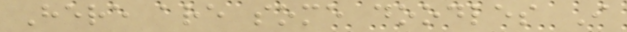Here are some doodles I
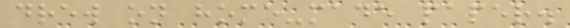drew on home-made paper.
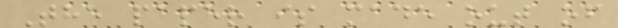The paper is made out of
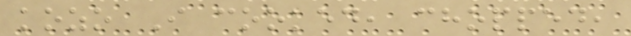kozo I cooked, chopped,
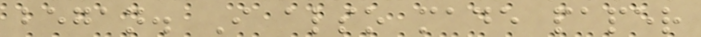began. I also made paper
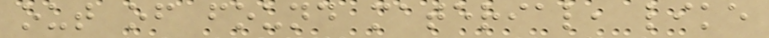out of found material, like
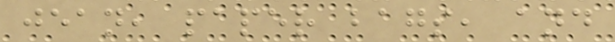jean, paper bags, and
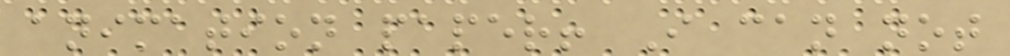animation paper! I can not
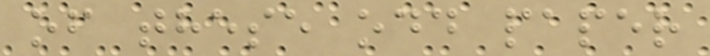of these odd paper
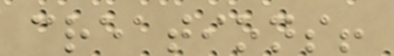creations!
